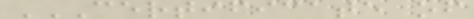CERTIFICATE OF
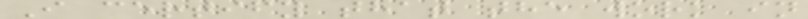I certify that the work in
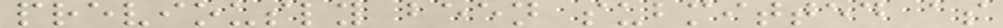previously been submitted as
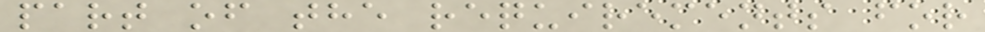part of the requirements for
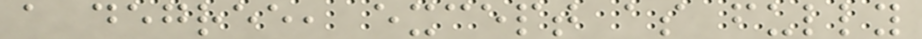a degree, except as fully
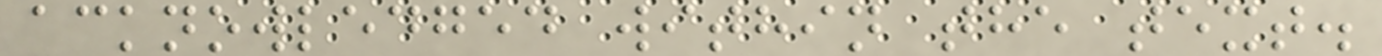acknowledged within the text.
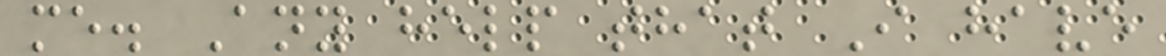me. Any help that I have
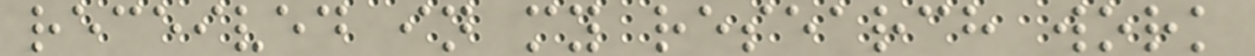received in my research work
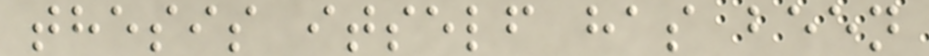thesis itself has been
